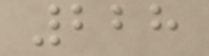228
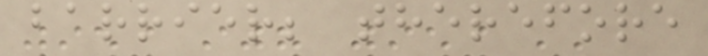barrier; therefore
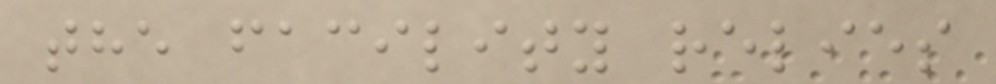the facility relies
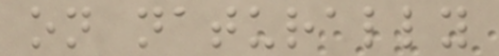on naturally
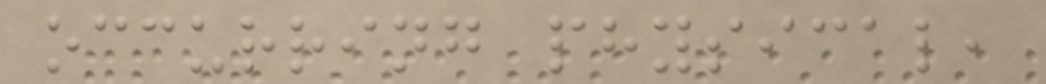occurring physical,
